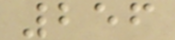256
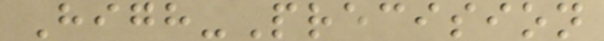High-Precision
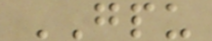GPU
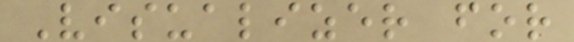Visualizer for
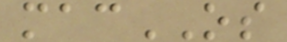macOS
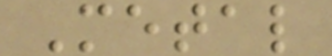Metal
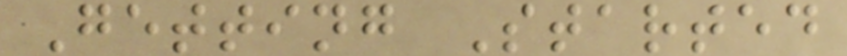Getting Started
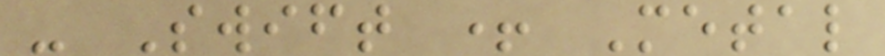- Swift + Metal
